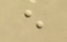e
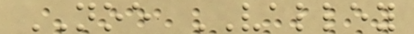NOE VALLEY
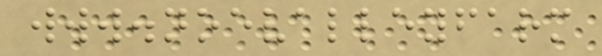www.noevalleyfarm
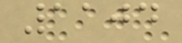1104
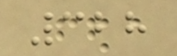328
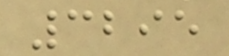3295
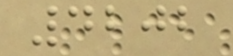4202
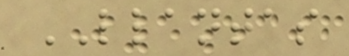LLANTAS
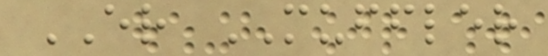ER MUFFLER
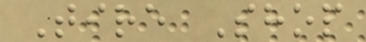Tire Shop
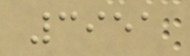3951
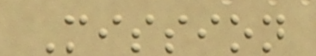Mission
